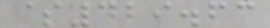$429.63
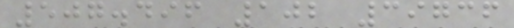507.496 102 39736
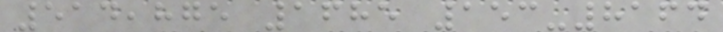514,875 1685 153-8164
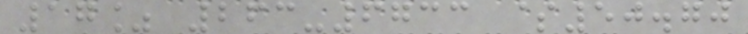17% 263-6733 $50.70
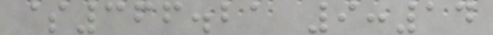$366.21 9:14
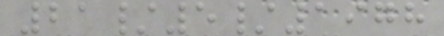21/5/1978
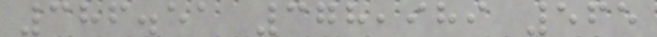386.51 378,989 565
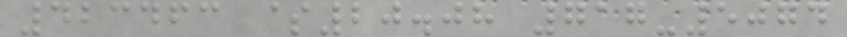423463 $20.08 717-5074
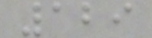129
